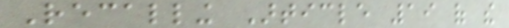Recalling Article 19 of the
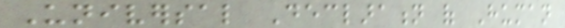Universal Declaration of Human
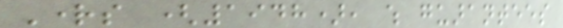Rights (1948), which guarantees
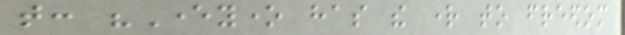that: "Everyone has the right to freedom
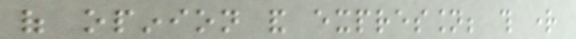of opinion and expression; this right
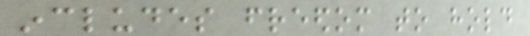includes freedom to hold
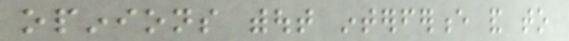opinions without interference and to
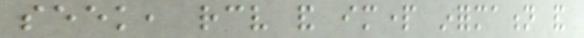seek, receive and impart information and
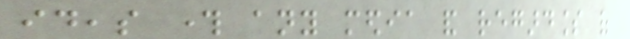ideas through any media and regardless of
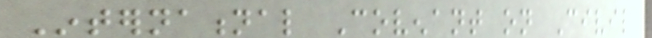International Covenant on Civil
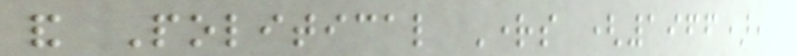and Political Rights (1966),
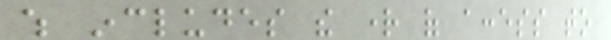which includes the right of access to
